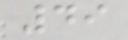49
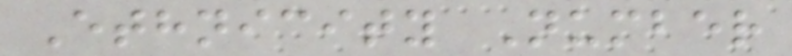Ethnicity Number
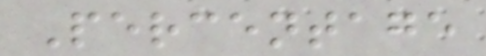Percentage
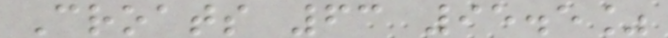Croats 63 95.5%
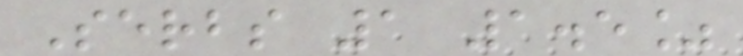Serbs 1 1.5%
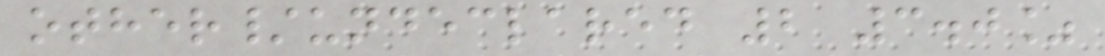other/undeclared 2 3.0%
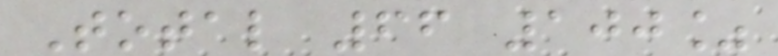Total 66 100%
